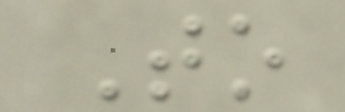To
